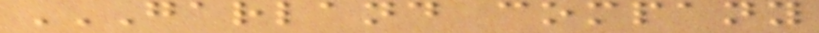GARLAND COMPANY
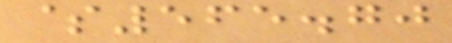$565.70
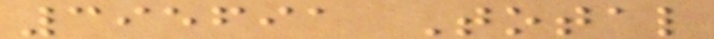395691 Total
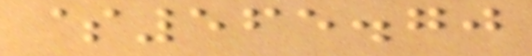$565.70
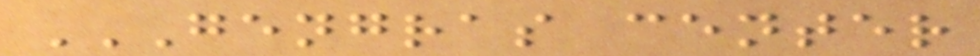GENGRAS CENTER
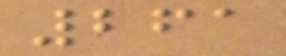261
